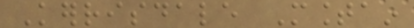Kerrisdale Mountain
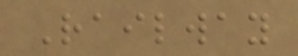Railway
